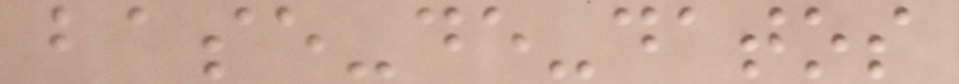base-de-datos
